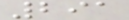291
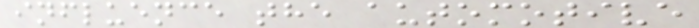influence the automotive
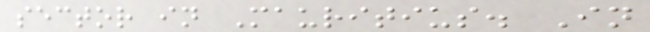sector in Mauritius. In
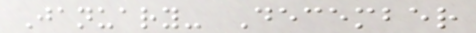January- December
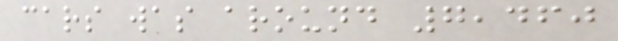cars was around 7,460
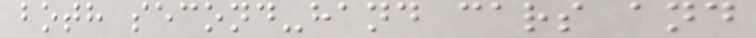both second-hand cars and
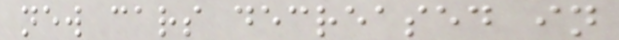new cars decreased in
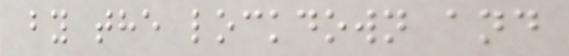by the lockdown and
